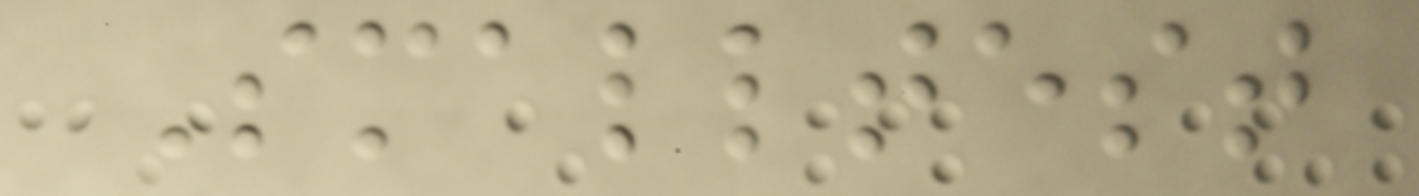Smalltest
